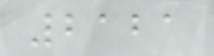2121
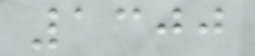1300
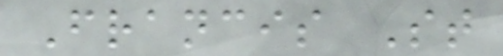Francis St
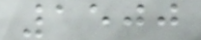1500
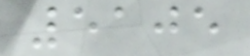5105
